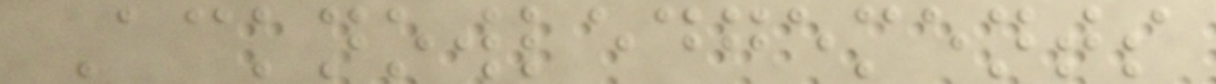Acknowledgements
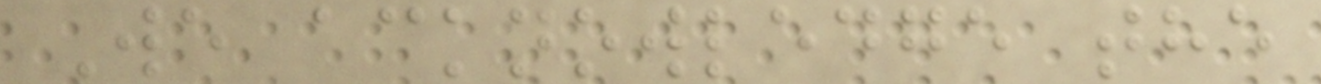We acknowledge the
